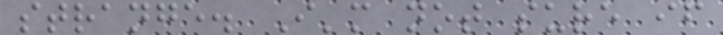strange. I'm not sure if
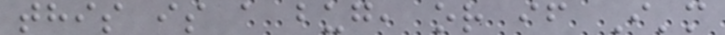this is a bug, or if I'm
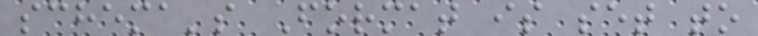schema's Format is set to
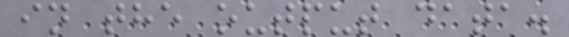in the output data.
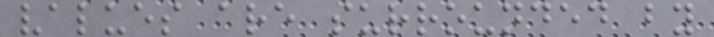values are surrounded by
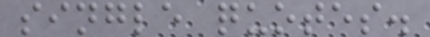single quotes.
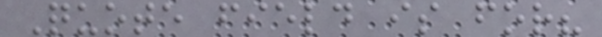Quote field is for?
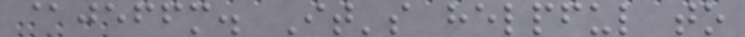@jeffm. It's helpful to
